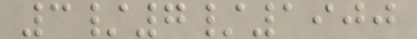3/7/1900
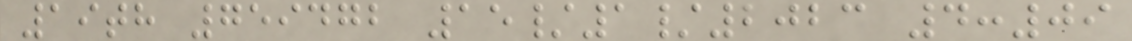19th 759472 15/1/2023 4:09
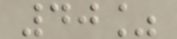40%
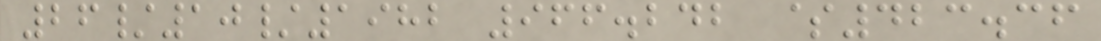26/10/1982 966.242 $423.36
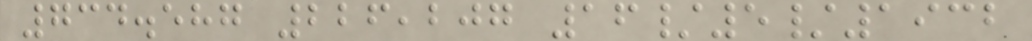734.587 226,207 16/5/1932
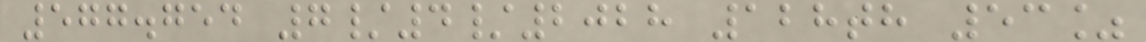577.754 7/4/2028 128th 53%
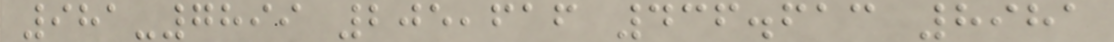981-7899 205,616 436.613 8981
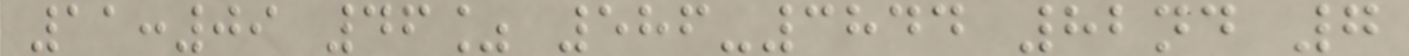11:09 46% 586-3844 82nd 7
